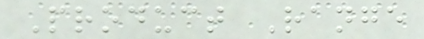Product Range
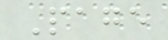Page
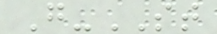G-ST
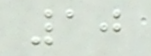10
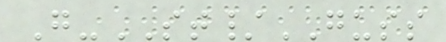G-ST/GUSS
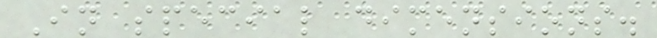In special dimensions.
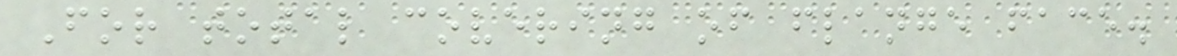For total covering of flange face.
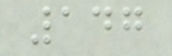147
